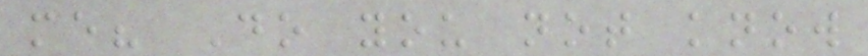me? Do you not know
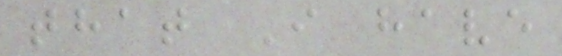that I have
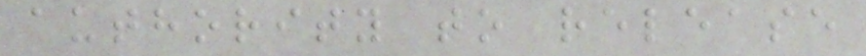authority to release
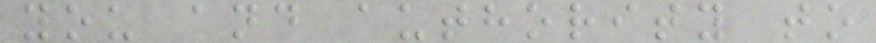you and authority to
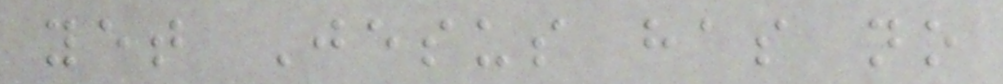yet Jesus has no
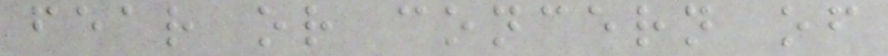fear or concern of
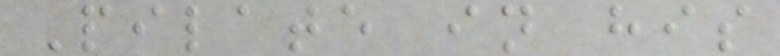Pilate in his
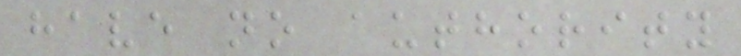have no authority
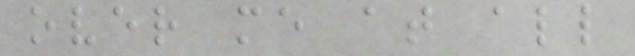over me at all
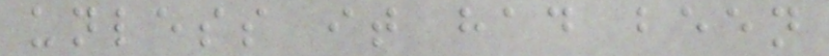unless it had been
